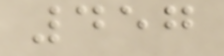457
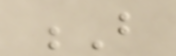B
